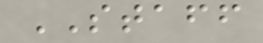STAFF
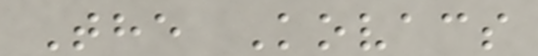The Kovacs
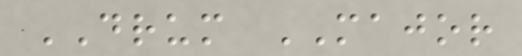DRUM MAJOR
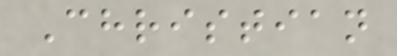Christian
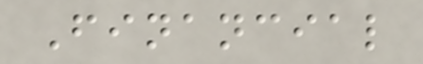Financial
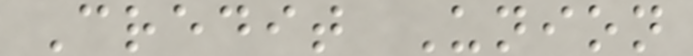Credit Union
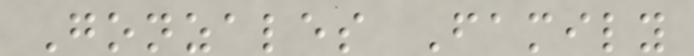Gonzales Family
